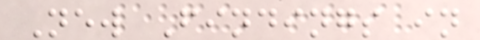New Findings in
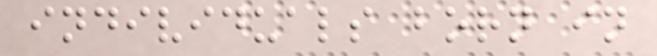individuals born in
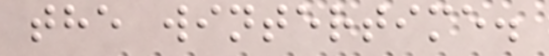the wintertime.
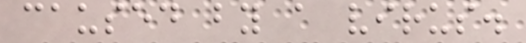caused by a virus.
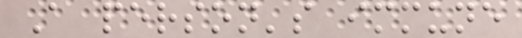A person's immune
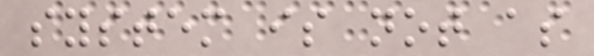system is not as
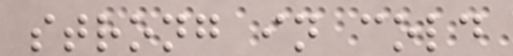strong in cold
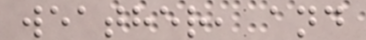weather, and
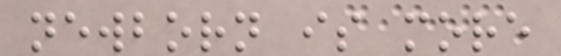newborn is more
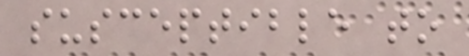susceptible to
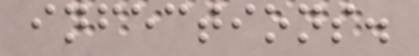infections.
